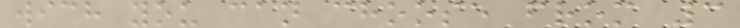wich you can choose from 3
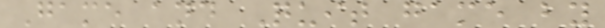Game and Quit game by
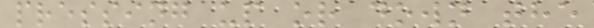pressing up or down the
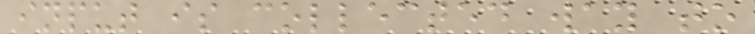input is collected way to
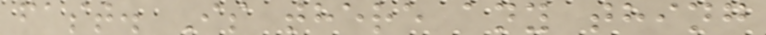fast. Is there any thing
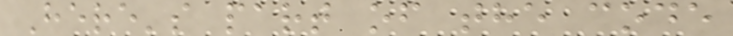Here's part of the code
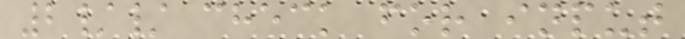2// check for input
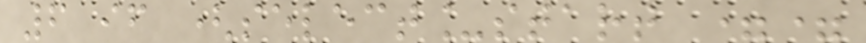6 if (select_start ==
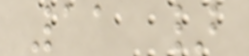11 }
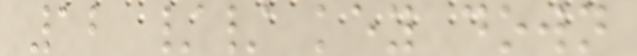12 // key down
